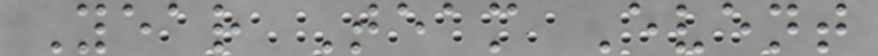Year Team Event
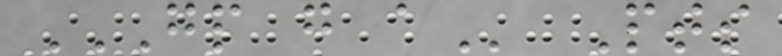GP G A Pts
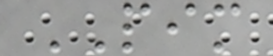PIM
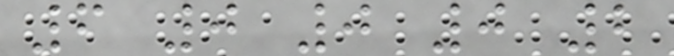6 0 0 0 2
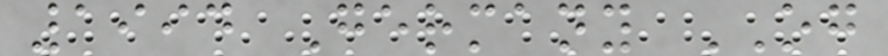1994 Germany OG
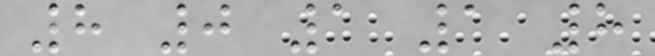8 0 1 1 8
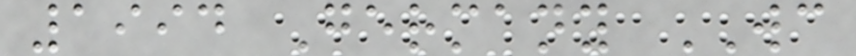1994 Germany WC
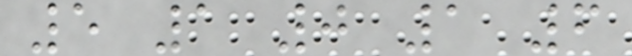5 1 0 1 6
